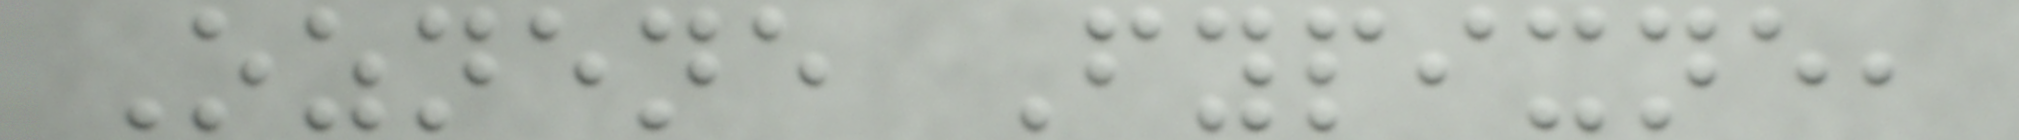Oznene Fypixne,
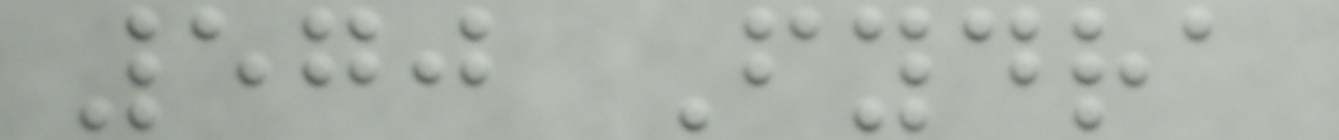570 Fydra
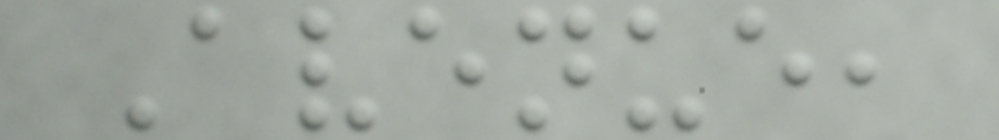Avenue,
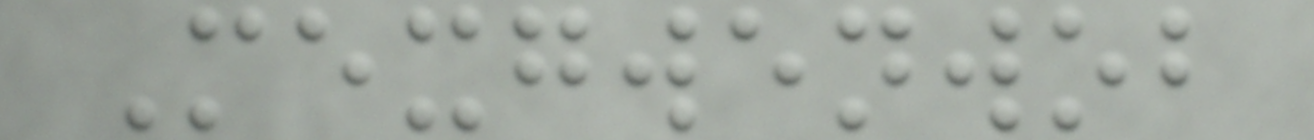Mexgwenwob
